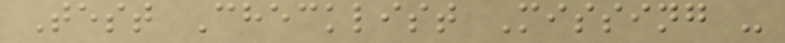Test Checklist Missing -
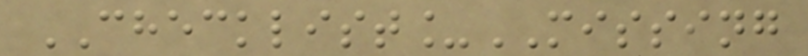CHECKLIST_MISSING
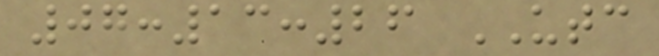07:13:26 UTC
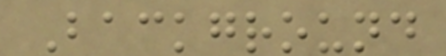Background
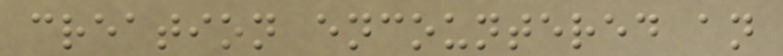creation encountered an
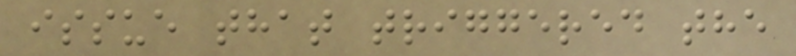issue that triggered the
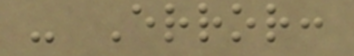- Error:
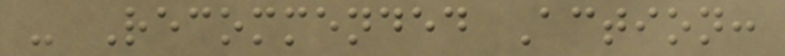- Recommended Action:
